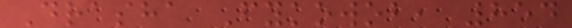Drasha Fykowob, 854
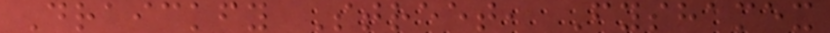Draickfy Street, Fyshamex
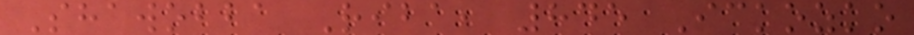Shawobba Riba, 845 Ickozko
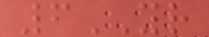6YR
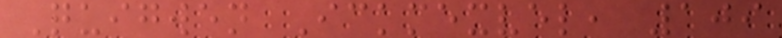Quigwen Ickmexvel, 109
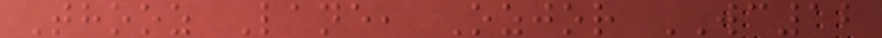Thooz Lane, Ozjor WC12
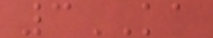3KA
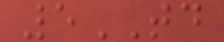5TD
